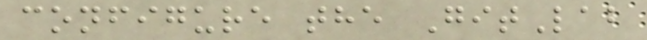configure the GitLab
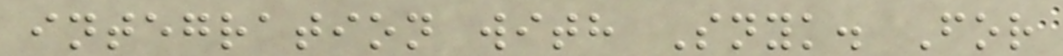integration with Snyk. For
